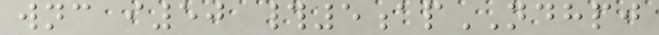wnc i50 #5apNDHPJ
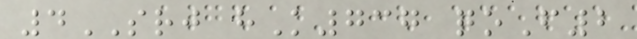4SRJ hK737 qoF2
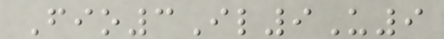Fio3Il9U9
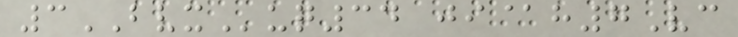3BVXuq34 ji@h7Vc
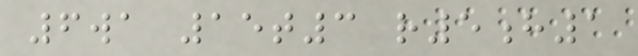6wa 15t3 r5h1
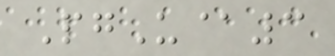PgU@3
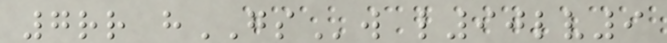7rr hGSw l90lv9
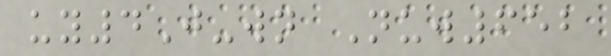uy4J-wn Nuw652
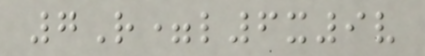7R=l6x9v
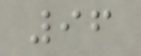96
